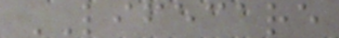LIFECARE
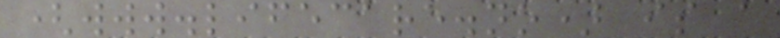(www.lifecare.no) is a
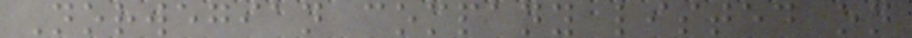Norwegian company listed on
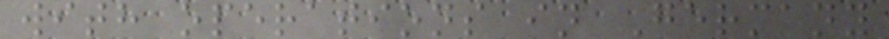with operations in Germany
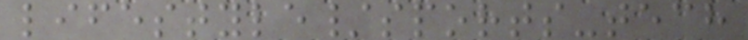lifestyle/sports-tech
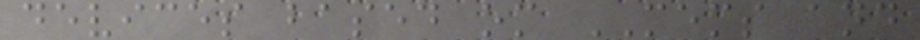devices based om MEMS and
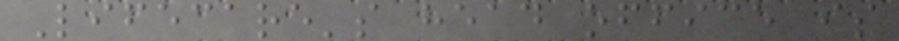Lifecare's head office is
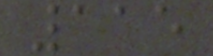115
